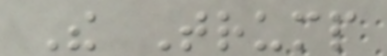The Trump
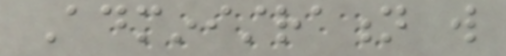Administration will
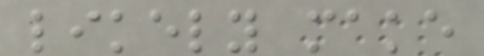likely make
